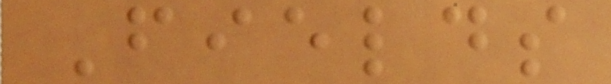Fields
